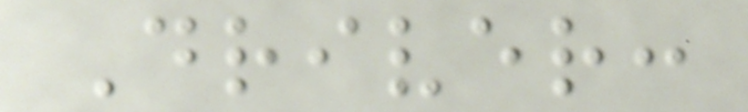Driver:
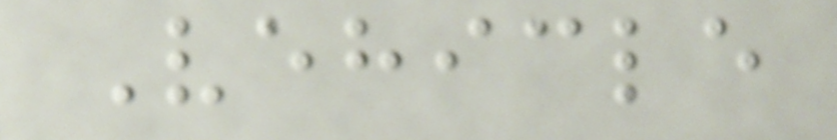Vehicle
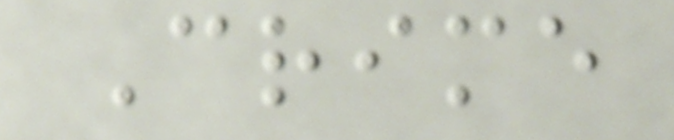Crime
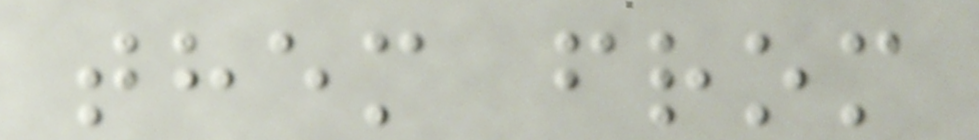them from
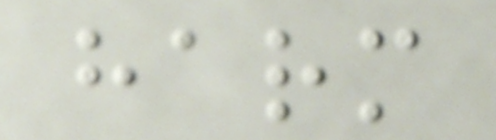harm
